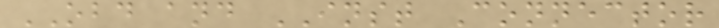OBD and INST Connector
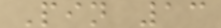Pin 13
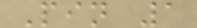Pin 1
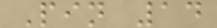Pin 14
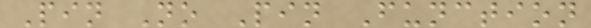Pin No Pin Function
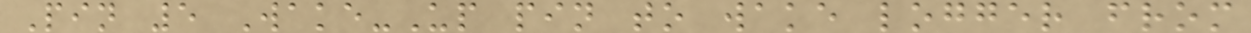Pin 5 Wake-Up pin to wake logger from
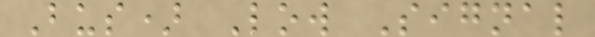Bus) Low Signal
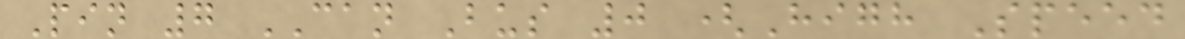Pin 7 CAN Bus 0 (High Speed
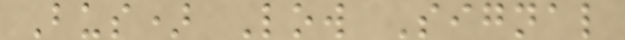Bus) Low Signal
